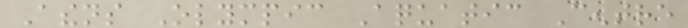Athens Olympic Aquatic Centre
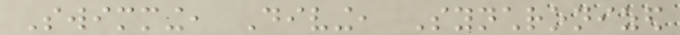Swimming, Diving, Synchronized
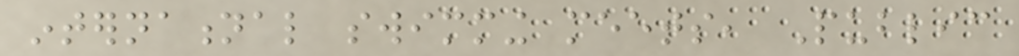international swimming meets, Public
